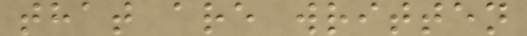that are written
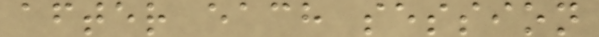after each session
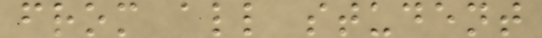from all student
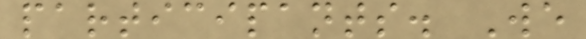participants. We
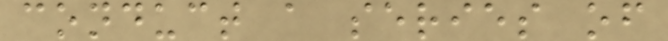conduct a series of
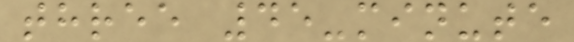three 45-minute
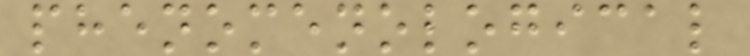phenomenological
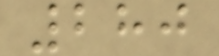280
